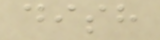dish
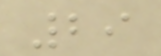29
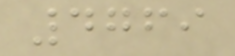4769
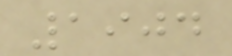1904
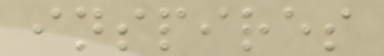inspires
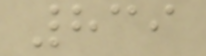839
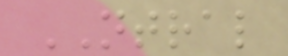NTRAL
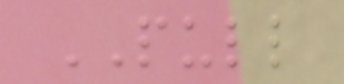PULL
